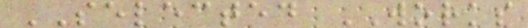SELECTED WORKS
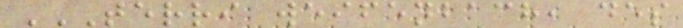TERRI WEIFENBACH, DES
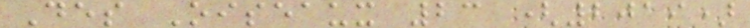Des Oiseaux 23 (2019)
